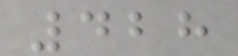428
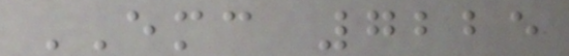EMC 7225
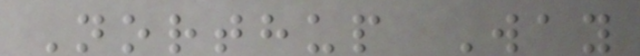Northup Way
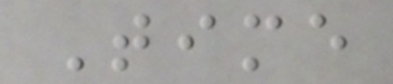Time
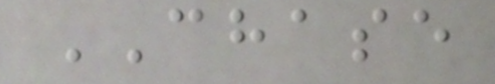CHASE
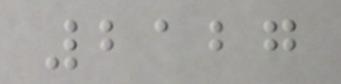2127
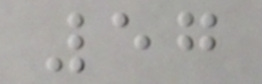57
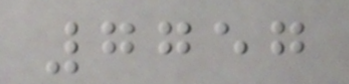7757
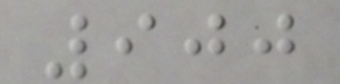900
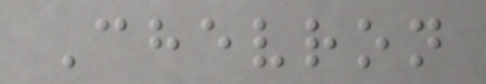Chevron
